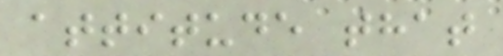attitude that
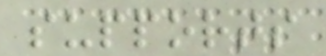supports
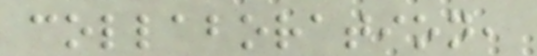collaboration,
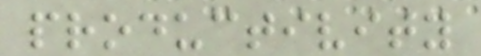productivity
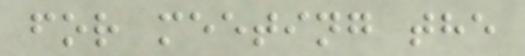for meeting the
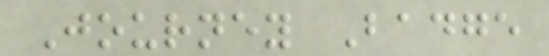Journey Badge
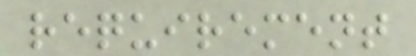requirement
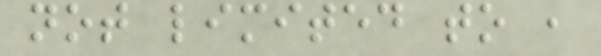not limited to ,
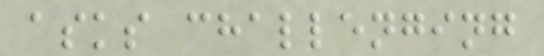asks challenging
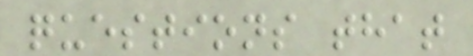questions that
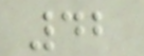42
